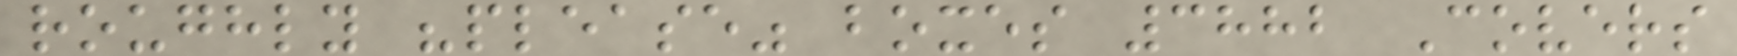roughly "please" boxes 3882 Covers
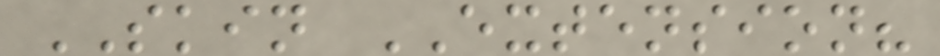SKIN EXTENSION?
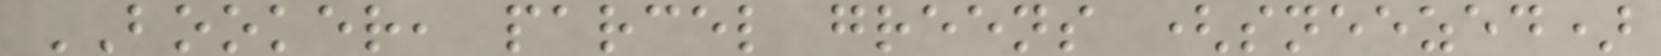BOOKER, parcel greens (sneezed)
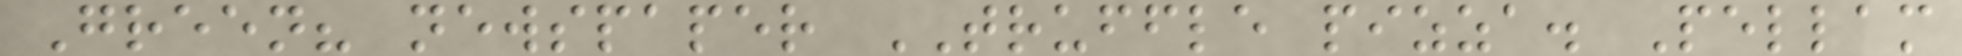Green? newspaper TRUFFLE pizza. Pellam
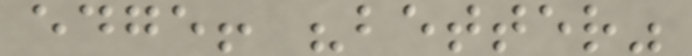edge! "better"
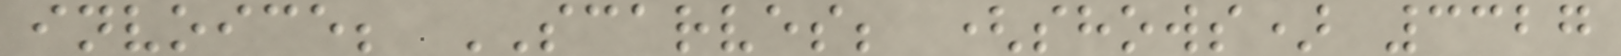invoice; SCARVES; (shows) 3327
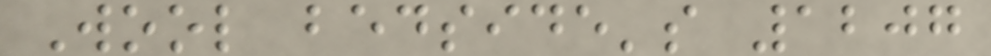Wool bedside's 1207
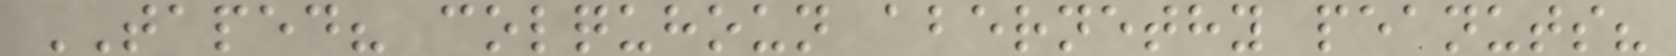TAPED? colquhoun abernethy peanuts?
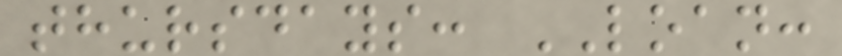thursdays: LOAN:
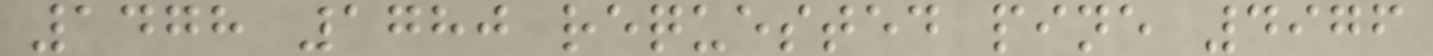1478 1780 requested pine 4976
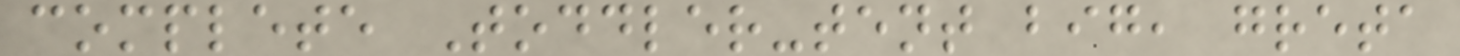complete Toddler-tent big, greta
